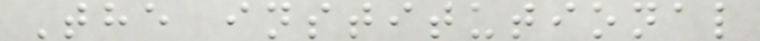The institutional
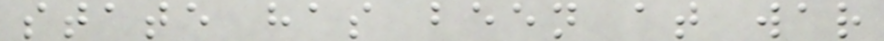state has been at war
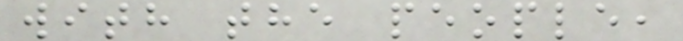with the people,
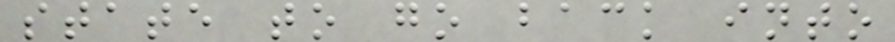state to go back into
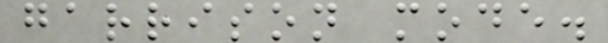garrison mode.
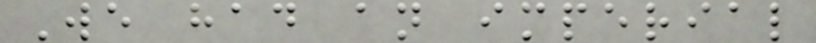We had an imperial
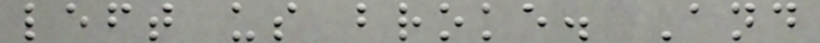left us broke. And
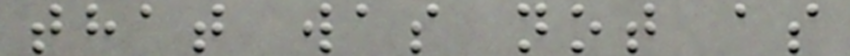that was not as
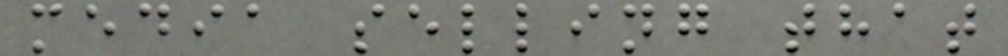media selling that
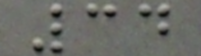34
